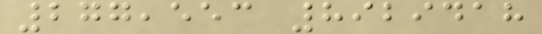277,553 8929418
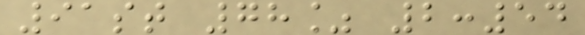91st 78% 2:54
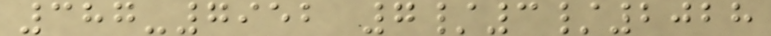387-7952 7/3/2028
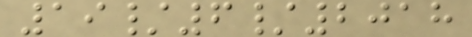19/6/2018
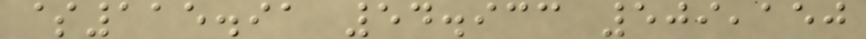$115.91 54.933 509,150
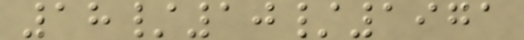18/10/1971
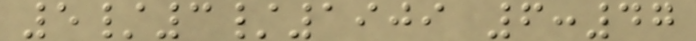5/3/1909 6:47
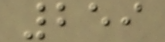259
